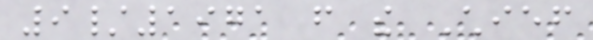9/1971 from the Chief
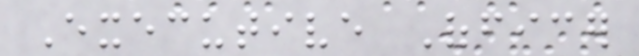Executive Officer
